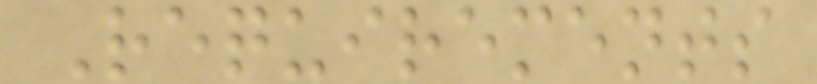Requirements
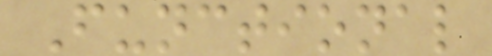Functional
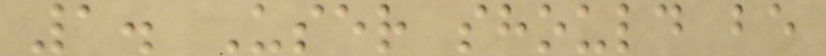1. User should be
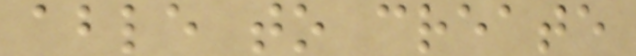able to create
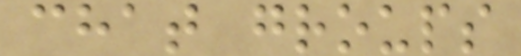chat groups
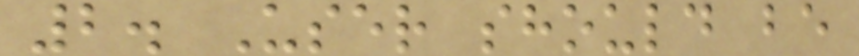2. User should be
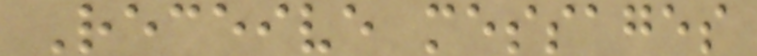Receive messages
